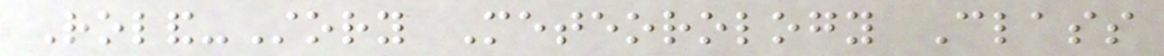Roland-Story Meteorology Class
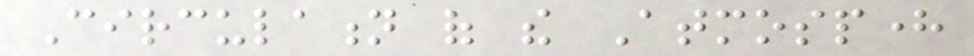Circulation of the Atmosphere
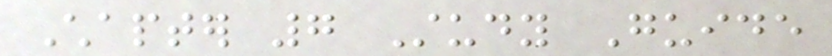Chapter 7 Study Guide
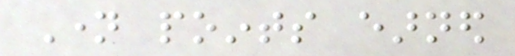Name points earned
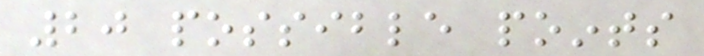20 possible points
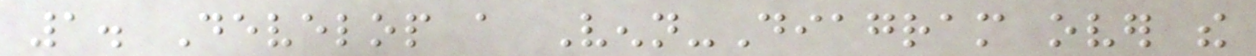1. Develop a Venn-Diagram over the
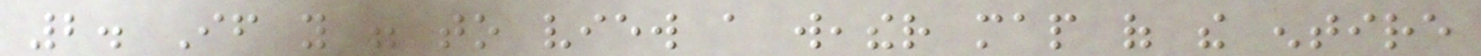2. If you were to view a weather map of the entire
